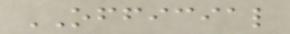OFFICIAL
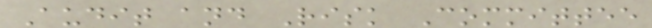Audit and Risk Committee
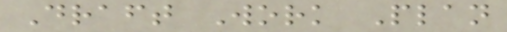Draft Work Plan
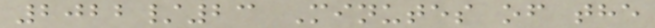2022/23 Minutes of the
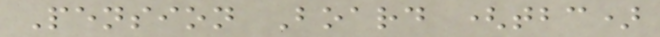Pension Board (tbc)
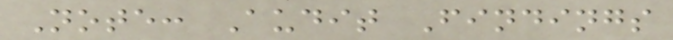Note: Audit Findings
